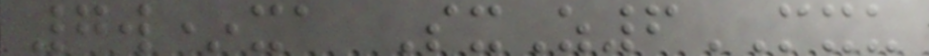7w*xa SxZ6MXU
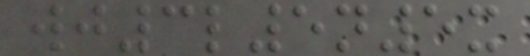wj3l5n5x
